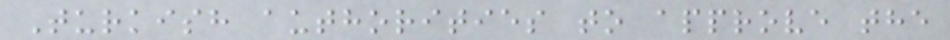Turkish authorities to approve the
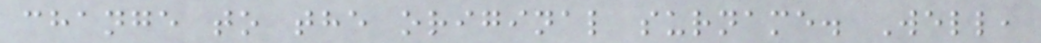change to the original surname. Well,
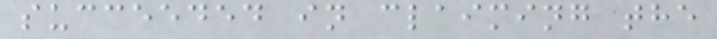succeeded in claiming the
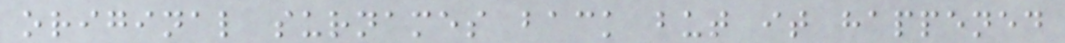original surnames back but it happened
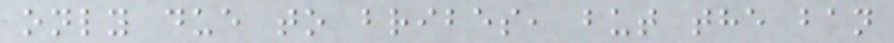only due to bribes, but the ban
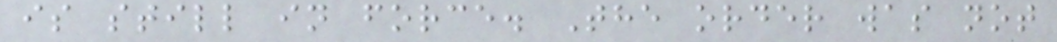is still in force. The order was not
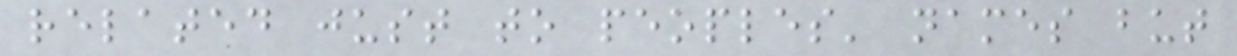related just to peoples' names but
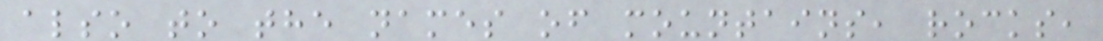also to the names of mountains, rocks,
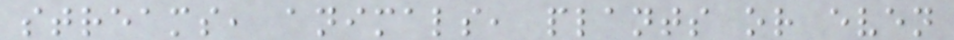streams, animals, plants or even
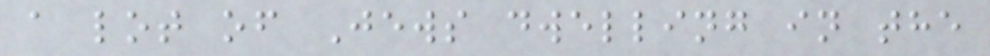a lot of Jews dwelling in the
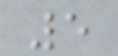5
